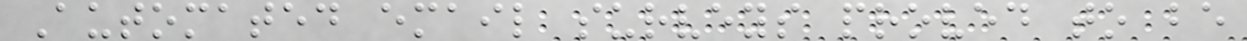Automated email surveys proved to be
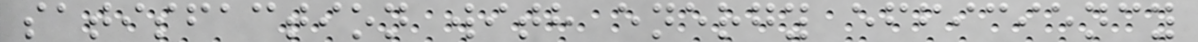satisfaction with energy efficiency
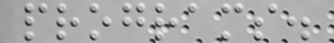programs.
